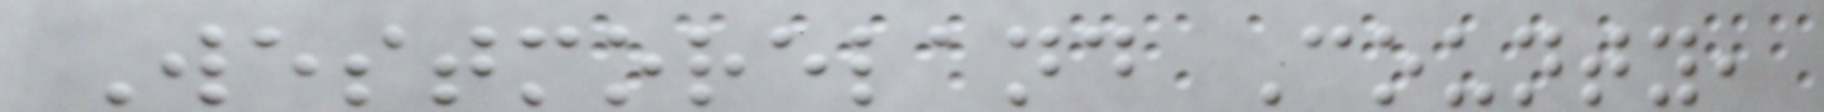Westmoreland County,
